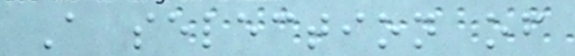A selection of
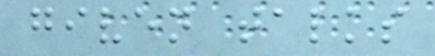given talks
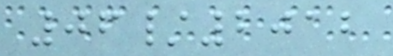06/2012
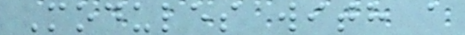Modules with a
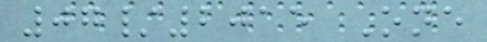07/2015 One
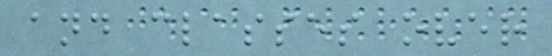and classes over
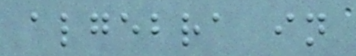algebra in
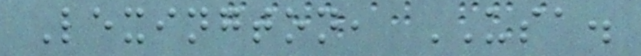Lexington, USA.
